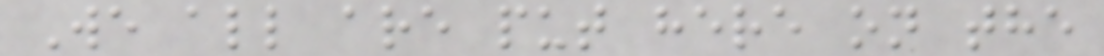We all are put here on the
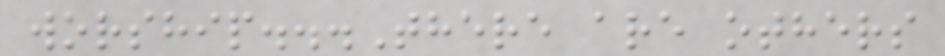worship...There are others
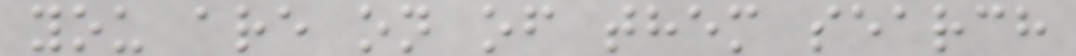you are on of them search
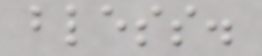bless.
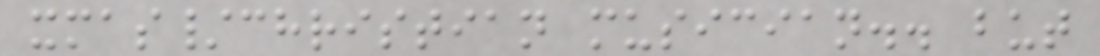xmas/christian musician.. but
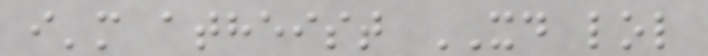i'm atheist XD lol
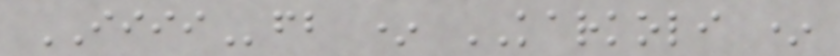IIIIfb * KARKOLI *
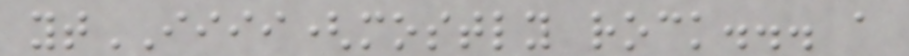ytIIII(mostly rock... a
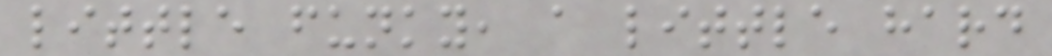little funky, a little hard
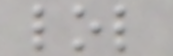lol
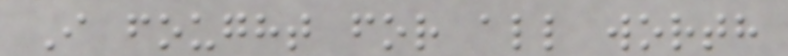I fought for all worth
